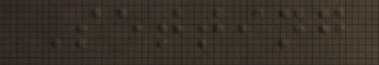Setting
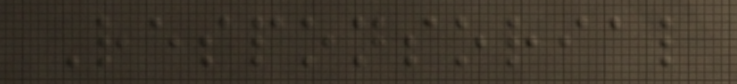Responsorial
